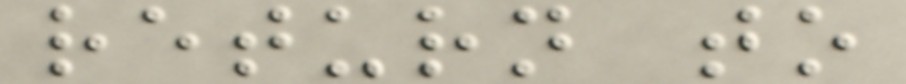return to
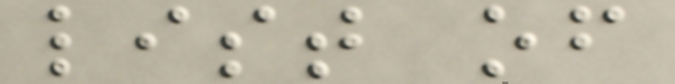list of
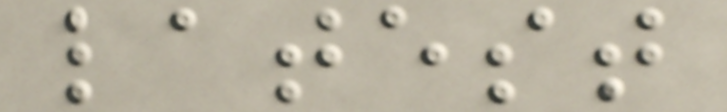latest
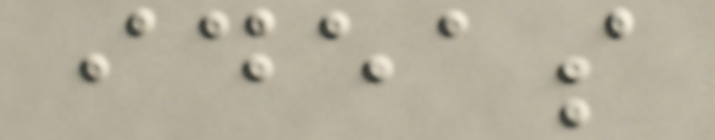ideas
